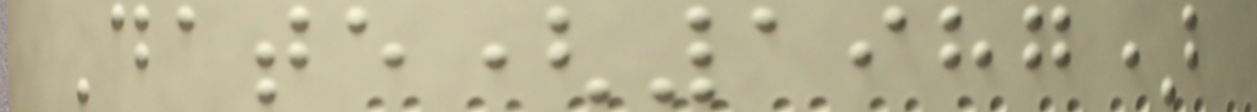Date(1987)
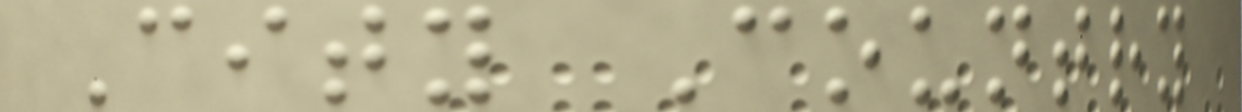City Country
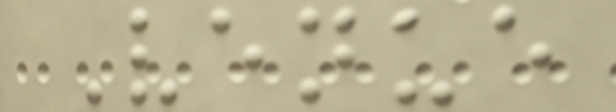Venue
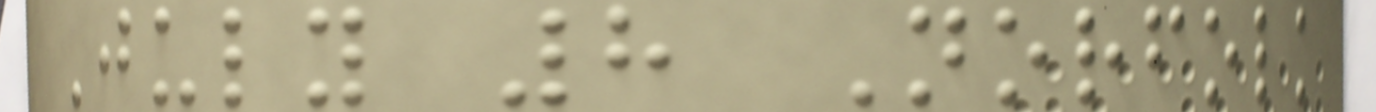July 8 Norfolk
